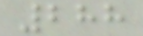288
